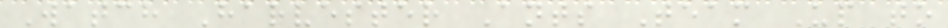Watch Harvester Ants Team Up to
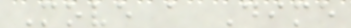Move a Dime
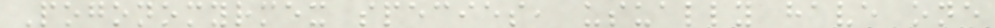Pogonomyrmex species, usually have one
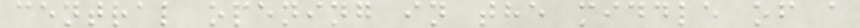central opening in the middle of a
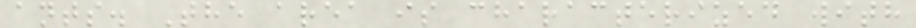ants. The area is characterized with
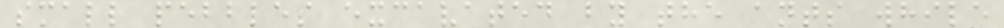small pebbles excavated by the ants while
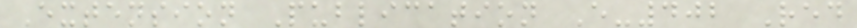Extension Publication E-402 Red
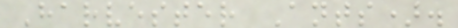Harvester Ants).
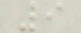9
